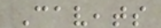Caveats
